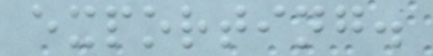exporting.
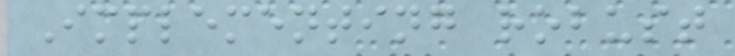Implementing robust
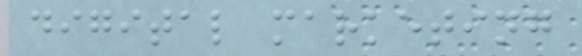digital marketing
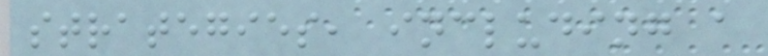strategies, including a
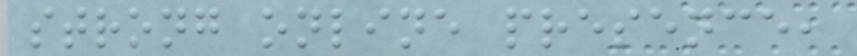strong online presence,
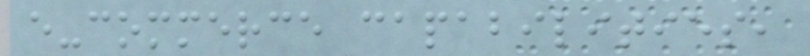e-commerce capabilities,
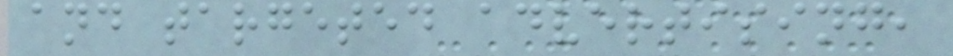and targeted advertising,
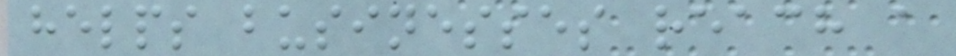helps businesses reach a
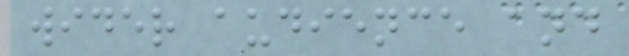wider audience and
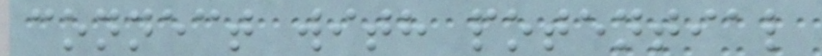connect with potential
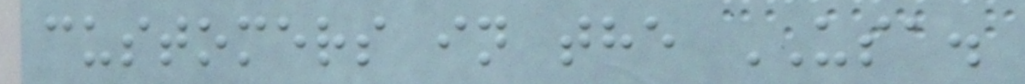customers in the USA.
